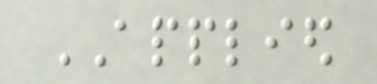APPLIED
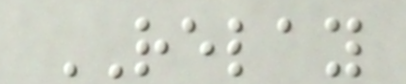RELAY
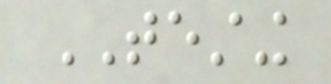TESTING
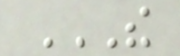THE
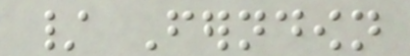/ Ferndown
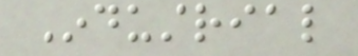Industrial
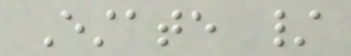Estate /
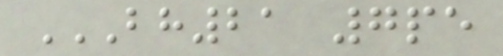BH21 7PE
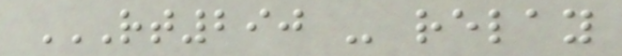RT290 - RELAY
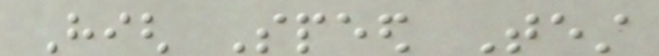High Speed Test
